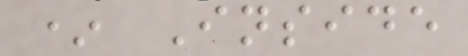* Inside
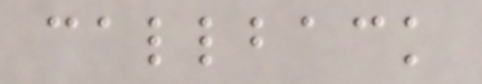callback
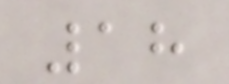18
